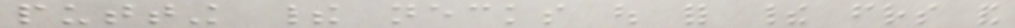putting their necks out for their friends and
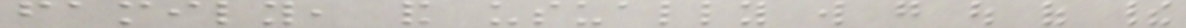family, and usually will go out of their
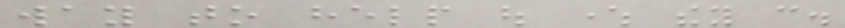way to help out where they can.
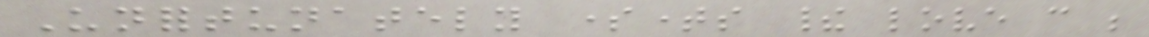Unfortunately sometimes their love can be
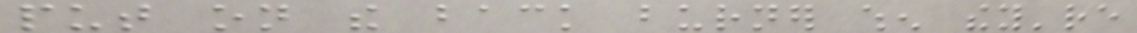put on the back burner when they're
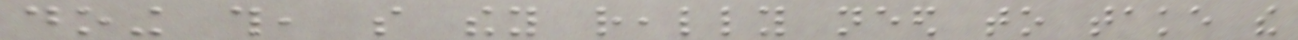doing this, so they really need to take the
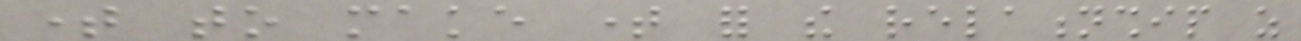time to make time for the relationship as
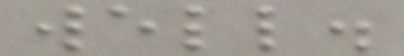well.
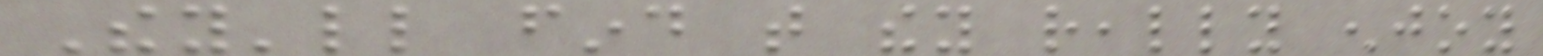They'll find that they really enjoy
